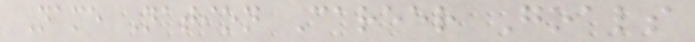Name Nation Career Goals
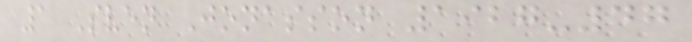1 Sven Jonasson 1927-47
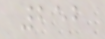252
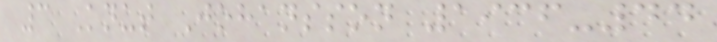3 Knut Johansson 1936-44
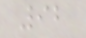92
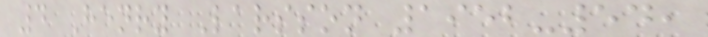4 Henry Larsson 1952-54,
